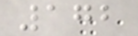172
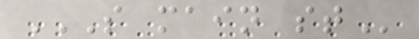S MAIN ST
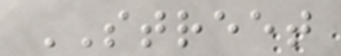STREET
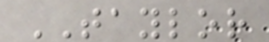TAYLOR
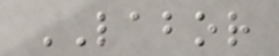LABOR
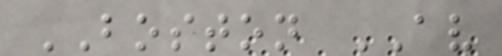BOSTON AV
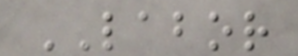LABOR
